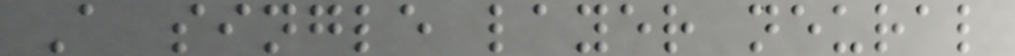A single layer neural
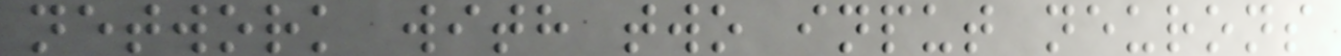network with two input neurons
